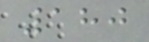180
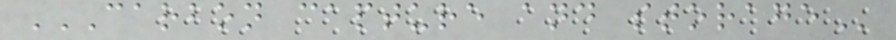CARBON CAPTURE AND STORAGE
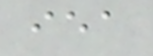iea
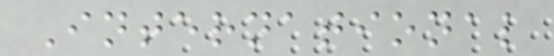International
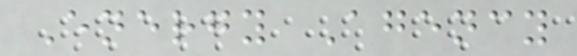Energy Agency
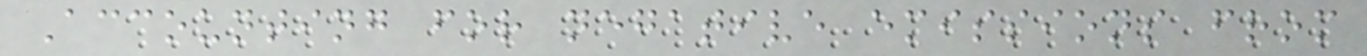Accounting for negative emissions from
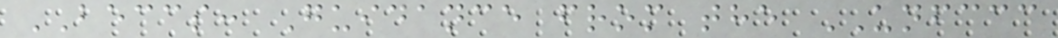BECCS: Guidance from the UNFCCC
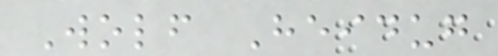Wolf Heidug
